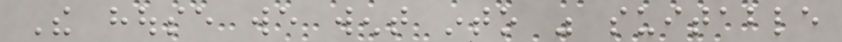The house we went into was suitable
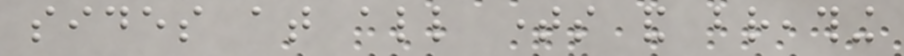sides at all times and breathing
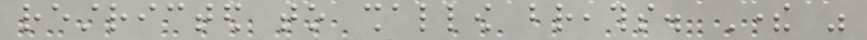restricted to shallow breaths. There was
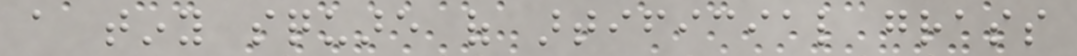a tiny square of artificial grass
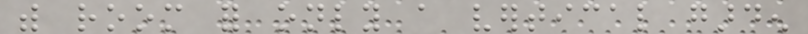with room for only a vertical garden
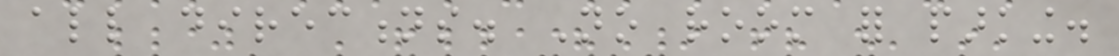all directions. No room for parking.
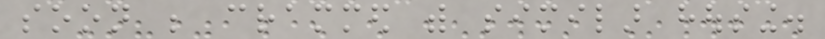soon be crammed with similar housing.
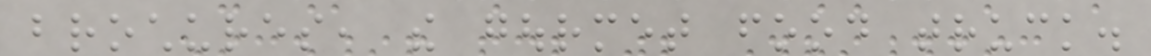brochures, the gourmet food truck.
